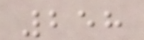258
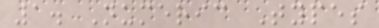1. Numeric Types
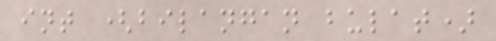int (bilangan bulat)
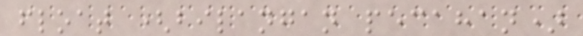float (bilangan pecahan)
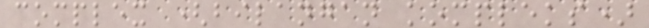complex (bilangan kompleks)
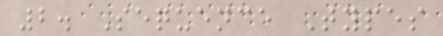2. Sequence Types
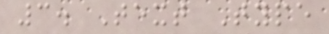3. Text Type
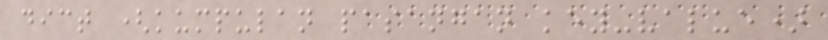dict (kumpulan pasangan key-value)
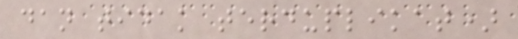dan tidak terduplikat)
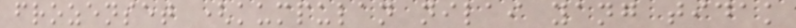frozenset (kumpulan nilai yang tidak
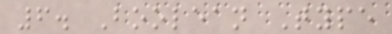6. Boolean Type
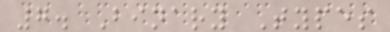7. Binary Types
